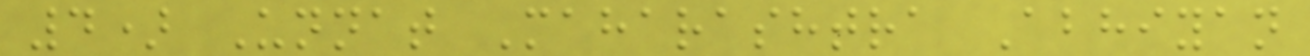4) Unnat Maharashtra Abhiyan
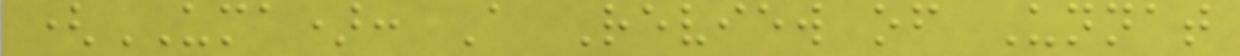(UMA): A Review of Unnat
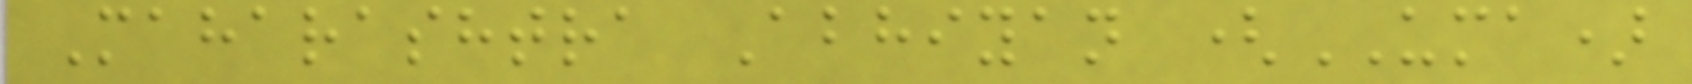Maharashtra Abhiyan (UMA)
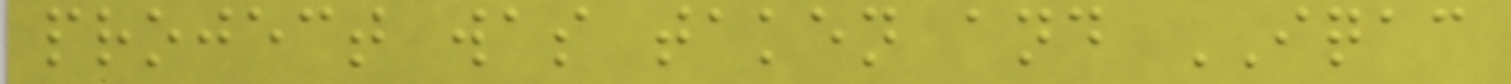project was taken and IQAC
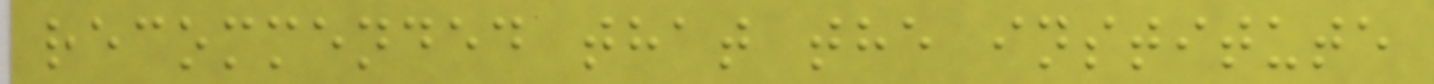recommended that the institute
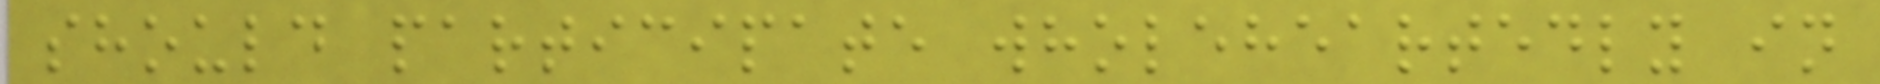should participate wholeheartedly in
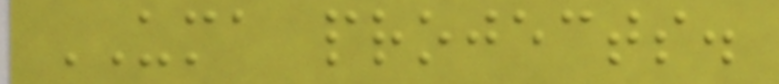UMA projects.
